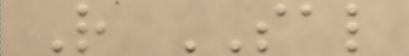R SAL
